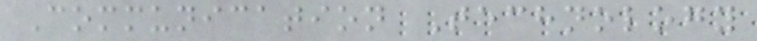Communication Technology
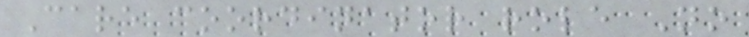Care coordinator role No
